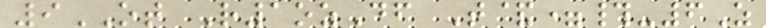9OT R1ozDf T&=#-6Z
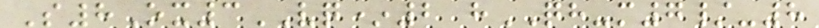S8Ox3VQ*2 hQH-m7/-8
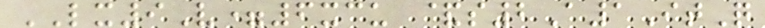LX9V=6xcu &s2A1ItQ
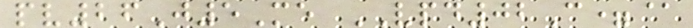pv26J5Me VPD02C=@
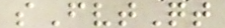sFvtQt
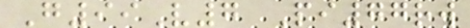G99V7 Pi77rw
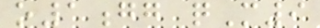o1gg qM9
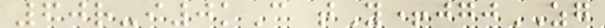60r-i0kC tY+jgjZG
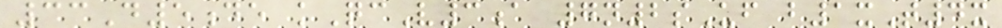33D5de kQcV3a 7n2sUf b1xT4x
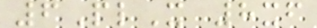6PlX 8xf
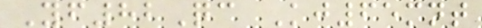Yf82Qc Kj65mnt
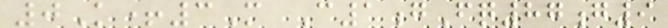0K+3M C1gFq87g9
